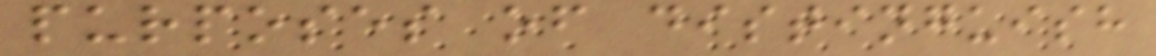purposes of distinguish
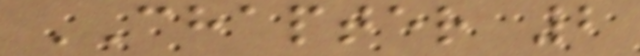CHAPTER 2
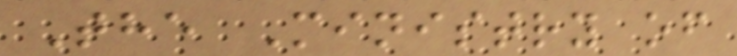The Ministry of
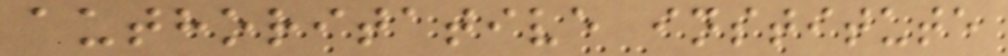authoritative institute
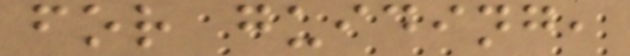for guiding,
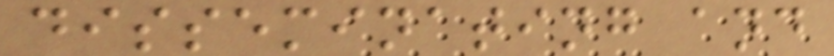disseminating and
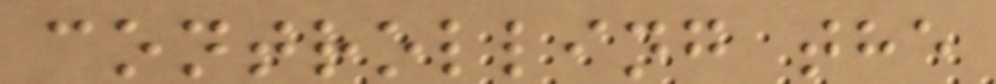controlling the
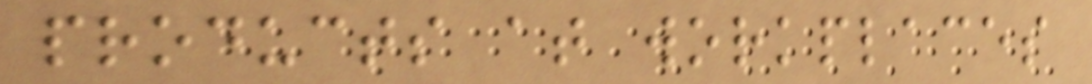products at workplaces
